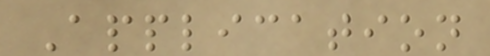Application
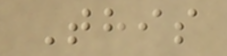This
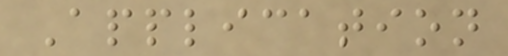Application
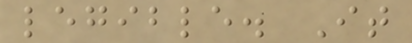legible. It
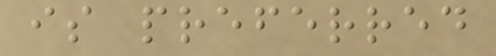is preferred
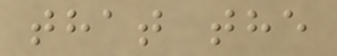that the
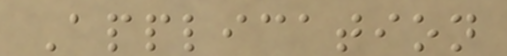Application
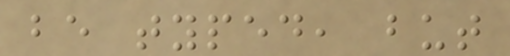be typed, but
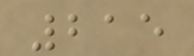215
